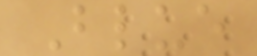Blue
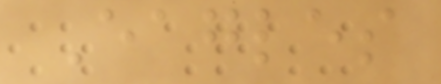Eagles
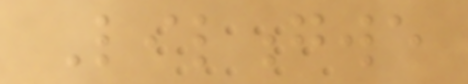Lilongwe
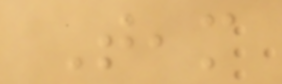Team
